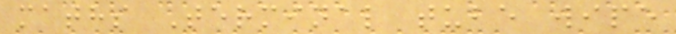maths Terminal tube wipe
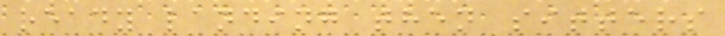ready landing then sitters
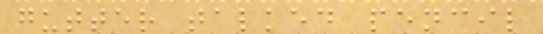gutter talked pencil
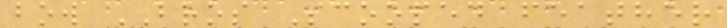bow BROS Scooped feather
